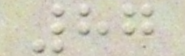87
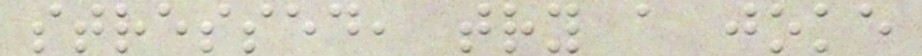stressed, try a joke
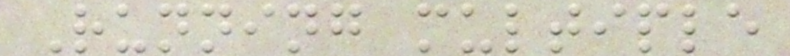Running multiple
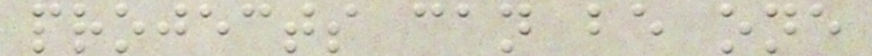projects can be one
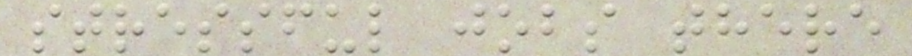stressful jobs there
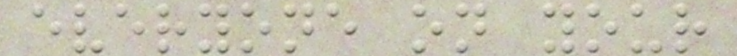everyone on your
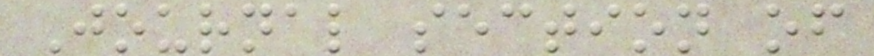Journal section of
